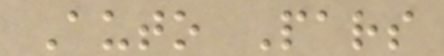Auto Pars
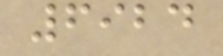6924
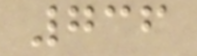736
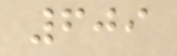609
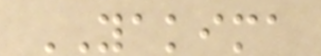YAKIMA
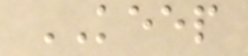KEEP
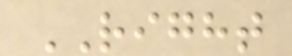RIGHT
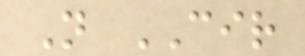N CIR
